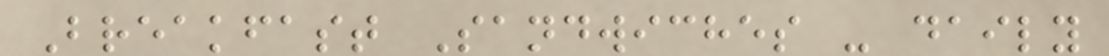Breakfast Sandwiches - daily
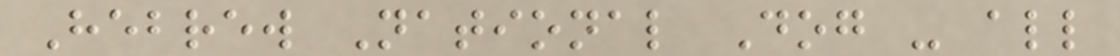Hebrew National Dog - all
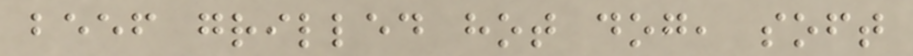beef grilled hot dog, soft
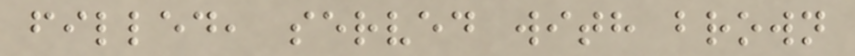filled, served with brown
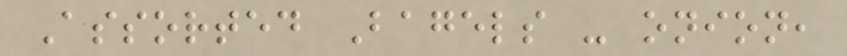Assorted Bagels - onion,
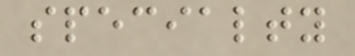specialty
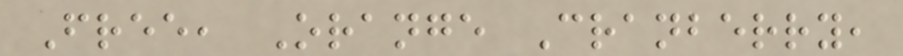Free, Orange Cranberry,
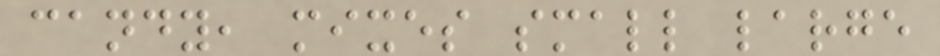candy, mixes small large
